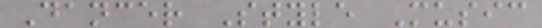Dancer Style Music
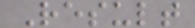Result
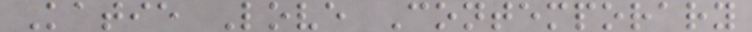Katie Love Contemporary
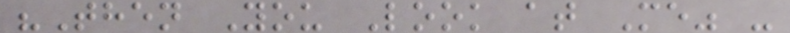"Then You Look at Me" -
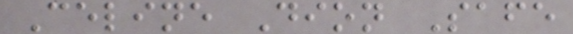Celine Dion Safe
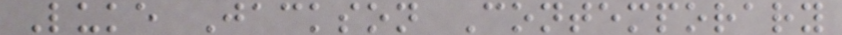Luke Jackson Contemporary
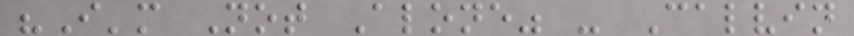"I'm Not Alone" - Calvin
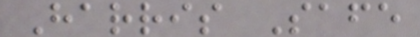Harris Safe
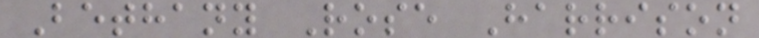Bethany Rose Harrison
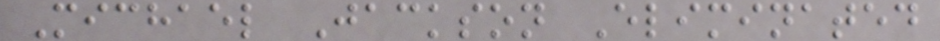Michael Jackson Eliminated
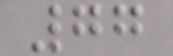77
